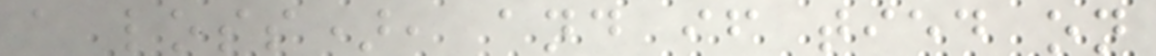a loss), and if tied on
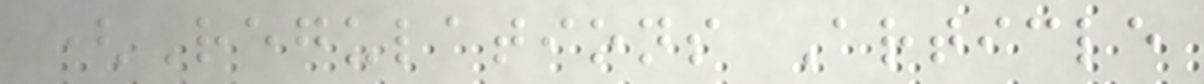(Regulations Article
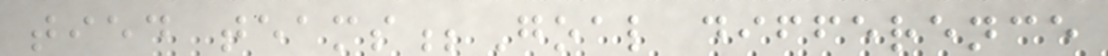tied teams;Goal difference
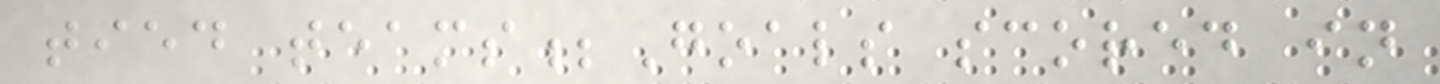tied teams;Goals scored in
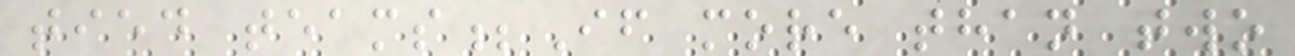tied teams;If more than two
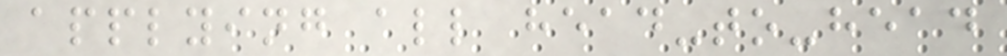applying all head-to-head
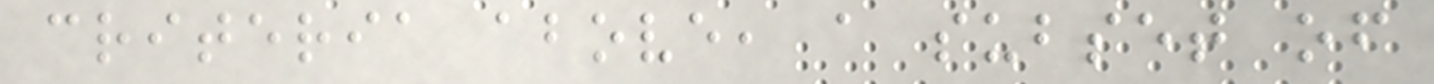criteria above, a subset of
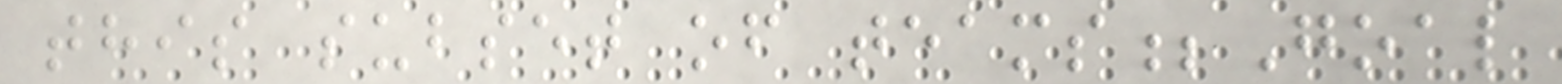this subset of teams;Goal
